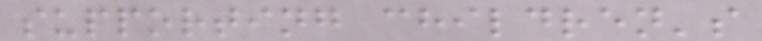supporting children's
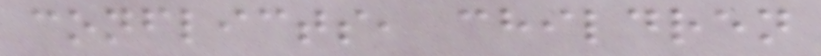conflicts, children
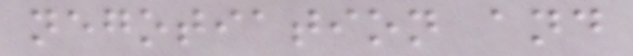negotiation and
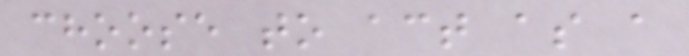choose to act as a
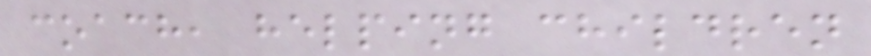coach, helping children
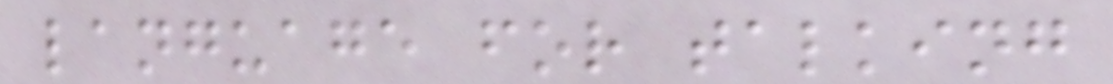language for talking
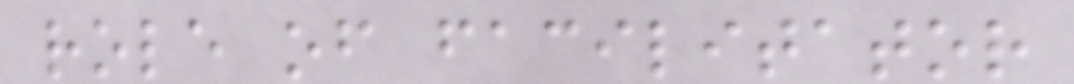role of facilitator
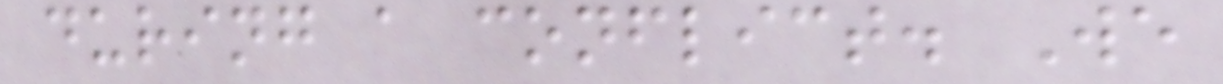during a conflict. We
